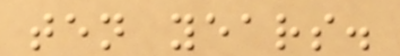ten years.
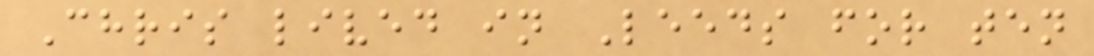Chris lived in Leeds for ten
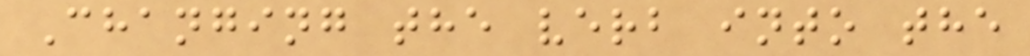Changing the verb into the
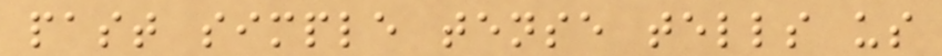past simple tense tells us
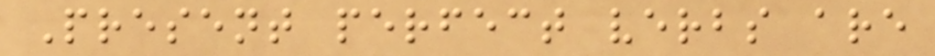Present perfect verbs are
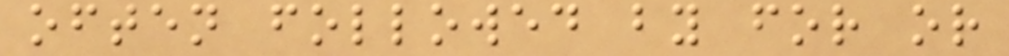often followed by for or
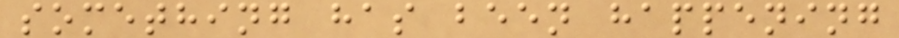something has been happening
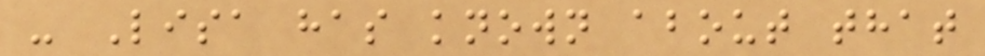- Lisa has known about that
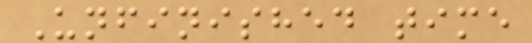Unfinished time
